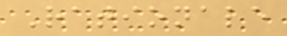Rationale
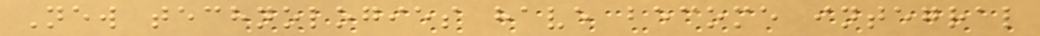New technologies have become integral
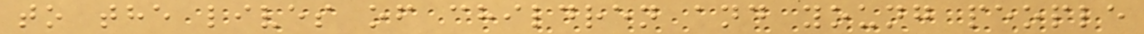to the lives of children and young people
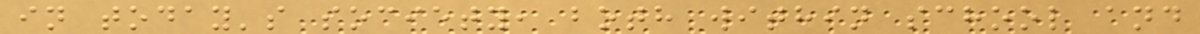in today's society, both within school and
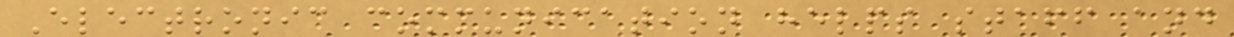Electronic communication helps staff and
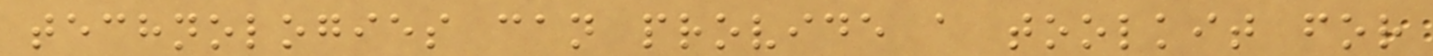technologies can provide a toolkit for
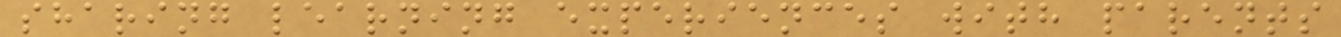sharing learning experiences with parents
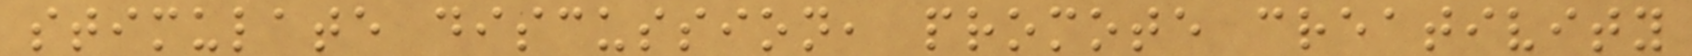stimulate discussion, promote creativity
